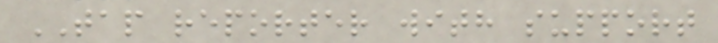TAP reporter with support
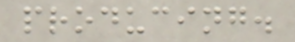producing.
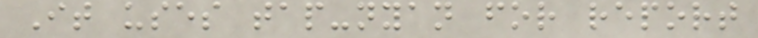It uses tap-nyan for report
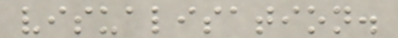visualisation.
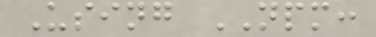Using NPM:
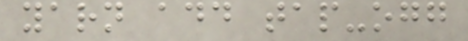yarn add tap-ogg
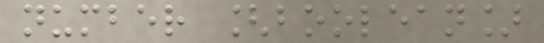number [boolean]
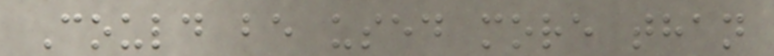Could be used more than
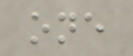one
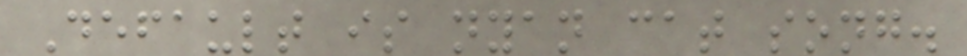Default is nyan cat song.
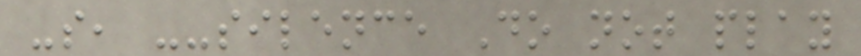-s, --silence Do not play
